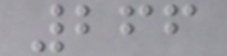266
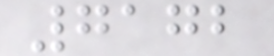7172
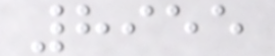8955
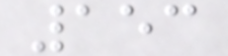153
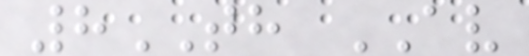8TH AV
